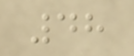48
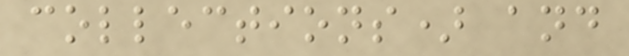collections) and
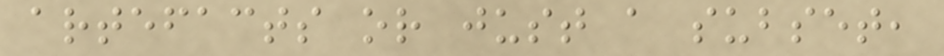artefacts or just a subset,
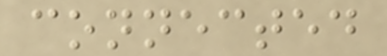connected
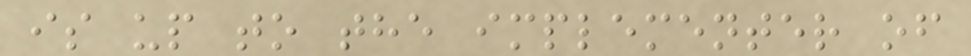is up to the implementer of
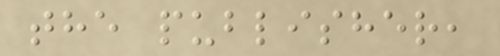the publisher,
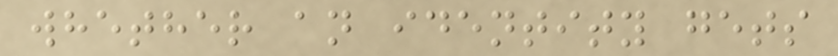whether an identity gets
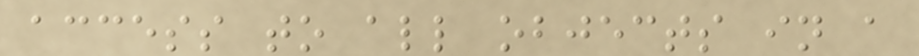access to all objects in a
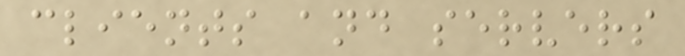clients and servers
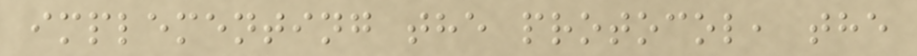implementing the protocol, the
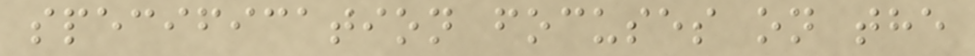specification focuses on the
